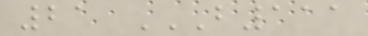21 B111
